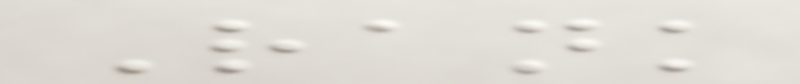Rank
